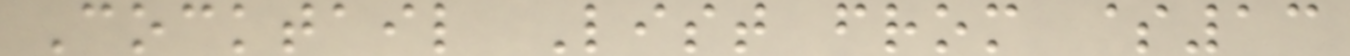Cocktail List from $13
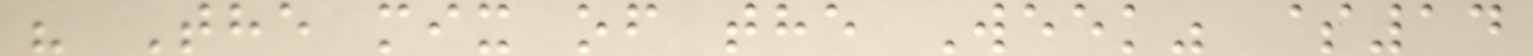" The mix of the Week" $14
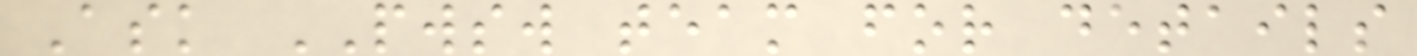Ask PWSW team for details
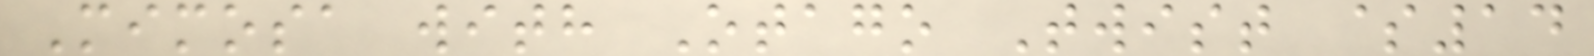Mimosa with Otago Twist $14
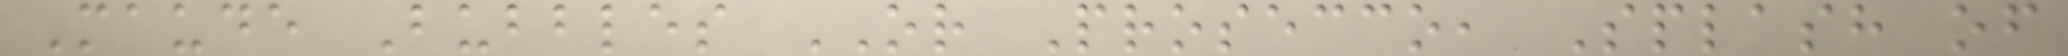Maude Bubbles OR Prosecco, Splash of
